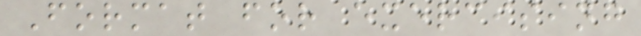Format for exercising
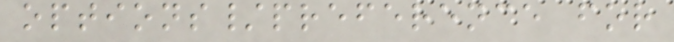options/preference for
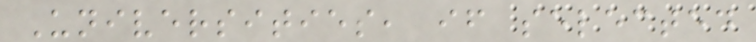Universities, if selected
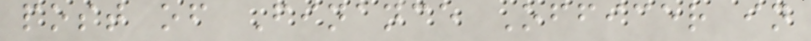post of Finance Officer in
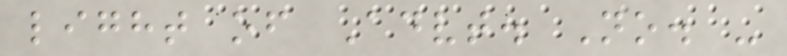light of Advt. No. -
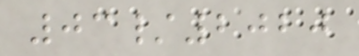03/2020
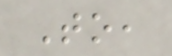To,
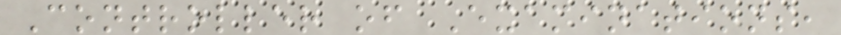Controller of Examinations,
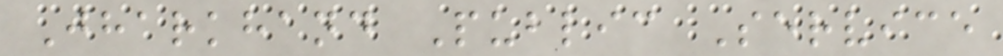Jharkhand Public Service
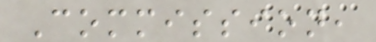Commission,
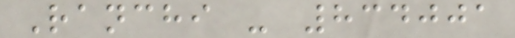Ranchi - 834001
